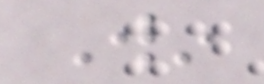Win
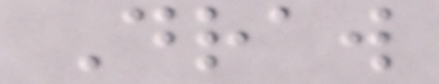Draw
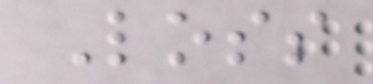Loss
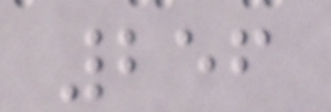256
